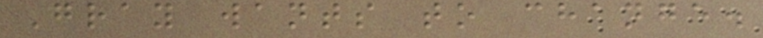Gray wants to change.
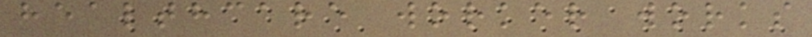healthcare worker works
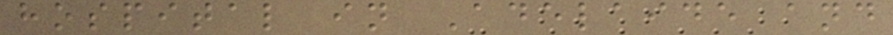hospital in Adelaide and
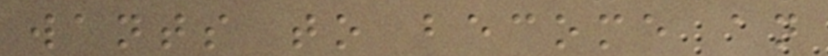wants to become an
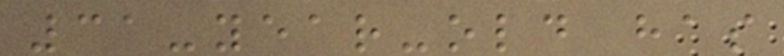31-year-old has
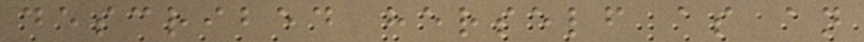described herself as an
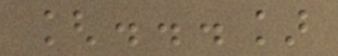[...]
